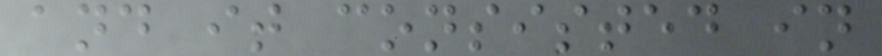and it consisted in
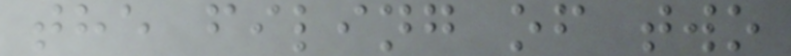the filing of two
